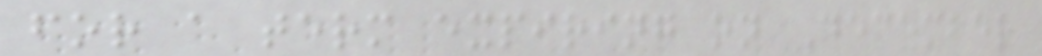for a term expiring on December
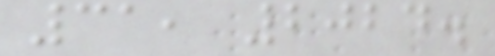31, 2024.
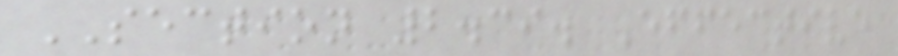SECTION 2.39. Effective
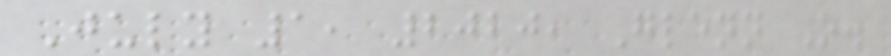July 1, 2020, Glenn O.
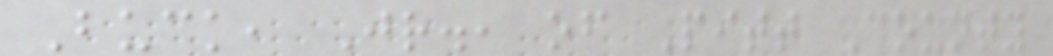Buck, Jr., of Pitt County
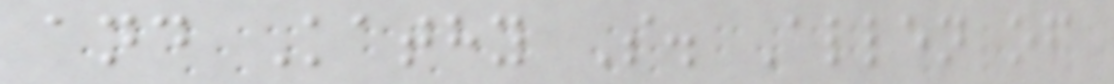and Kathy S. Allen of
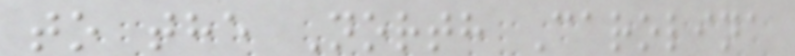to the North Carolina
